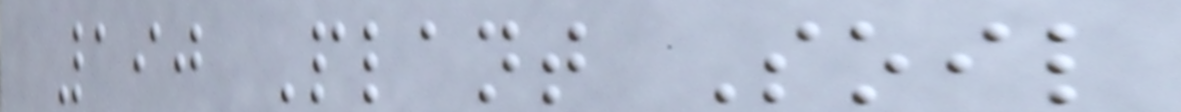190 Plant Soil
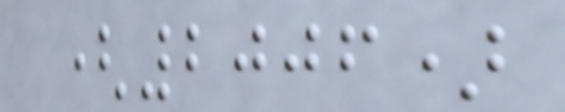(2006)
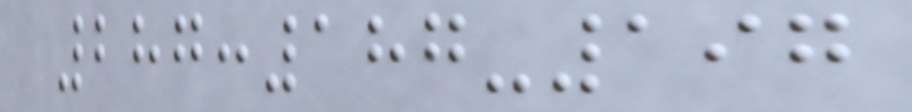287:187-197
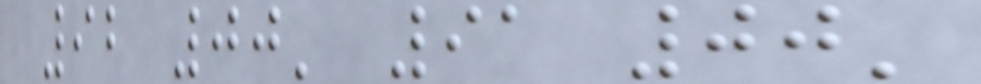92 00' 91 00'
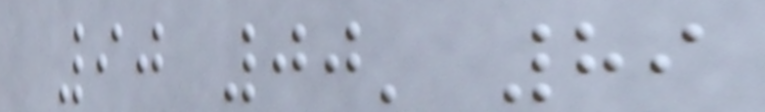90 00' 89
